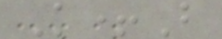K+B
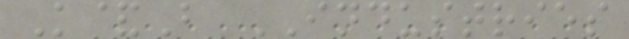K&B INDUSTRIES
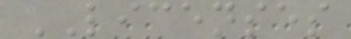LICENSES
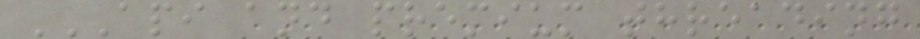API AND PREMIUM THREADING
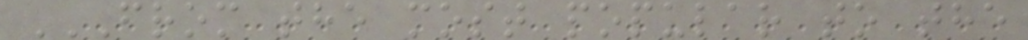FROM THE MOST POPULAR TO THE
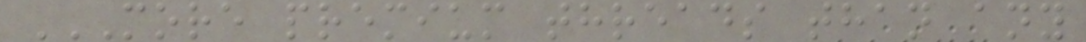MORE PREMIUM THREADS THAN ANY
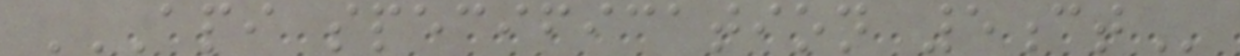API SPECIFICATION 5CT
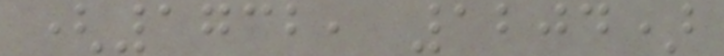(1732, 1204)
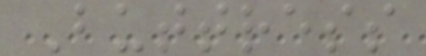Buttress
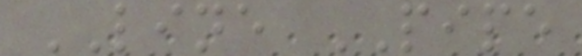LINE PIPE
